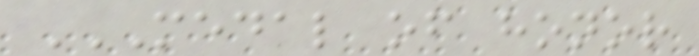MEDAL OF HONOR
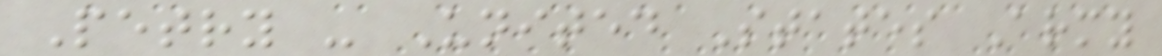Petry - United States Army
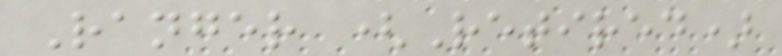Ranger (Retired)
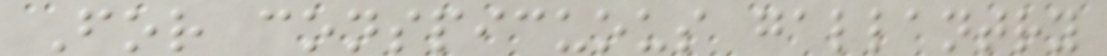For conspicuous gallantry
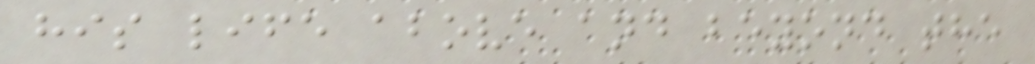his life above and beyond the
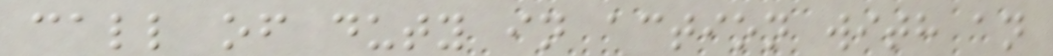call of duty in action with an
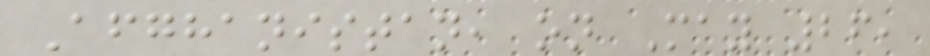Afghanistan, on May 26,
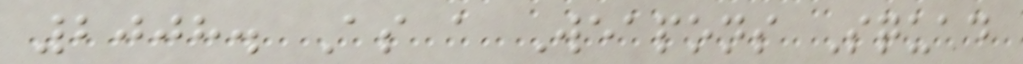2008. As a Weapons Squad
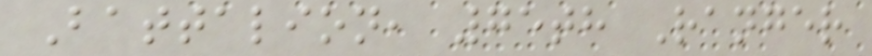Battalion, 75th Ranger
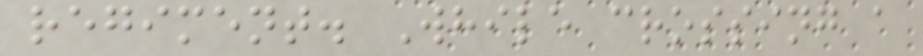regiment. While crossing a
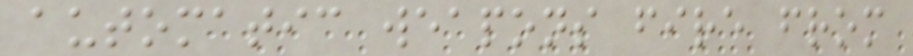automatic weapons fire from
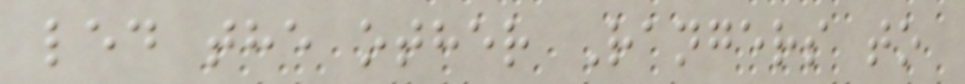led the other Rangers to
